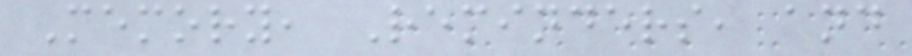Memory, Reminders, and
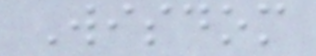Wisdom
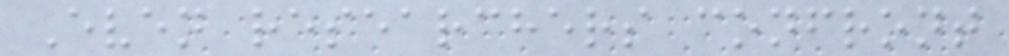Even researchers confront
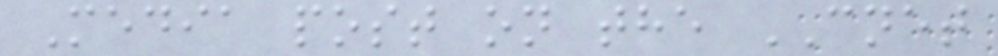Media post on the CNET
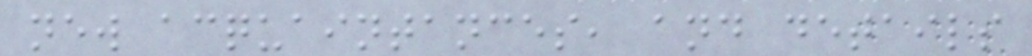new acquaintances, and details
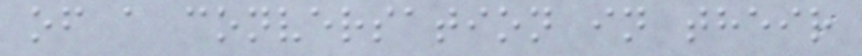of a conversation in their
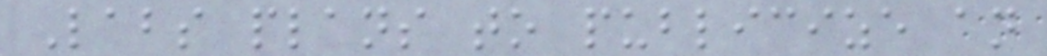Labs plans to publicize an
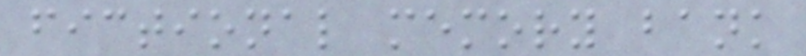fictional memory bank
